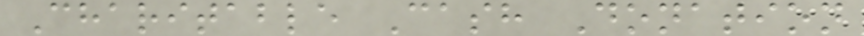Charitable Cash Donation
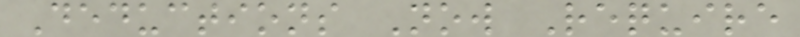Deductions Now Require
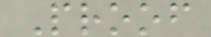Proof
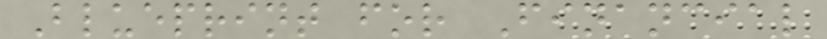Blueprint for Financial
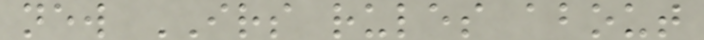new IRS rules about
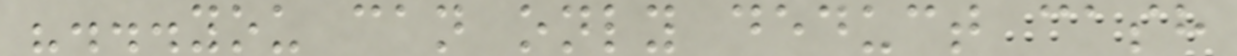"...you can only deduct cash
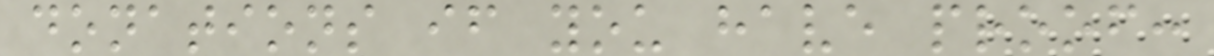donations if you have proof:
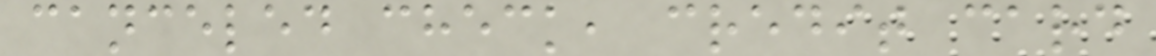canceled check, credit card
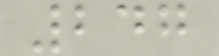247
